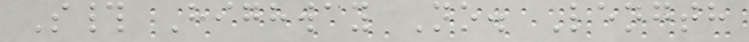S# Highway No. Length
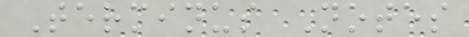Terminus Notes
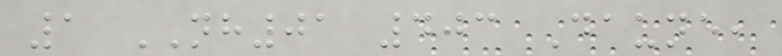1 NH01 403 Daune,
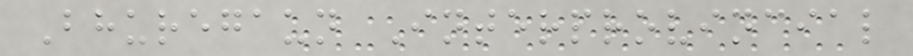Bhuregaun Interprovincial
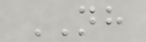NH
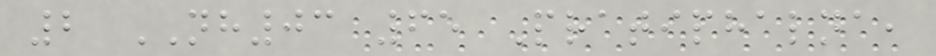2 NH03 65 Pratiphalna,
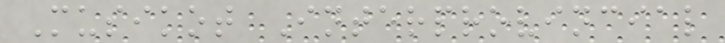Musikot Interprovincial
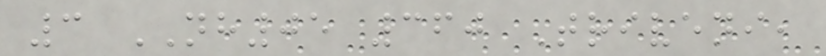3 NH05 360 Triveni,
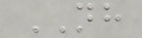NH
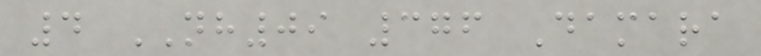4 NH09 376 Damara
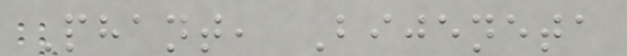Phant, Bijeneta
